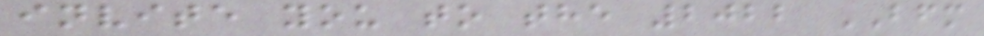invite you to the 2022 BFM
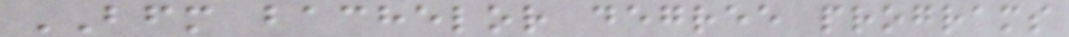BFM bachelor degree programs
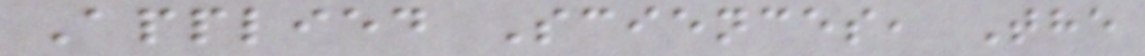Applied Sciences, The
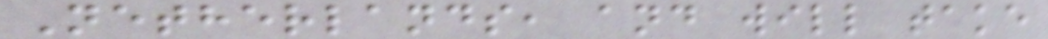Netherlands, and will take
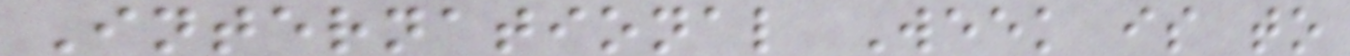International Week is to
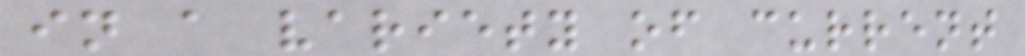in a variety of current
